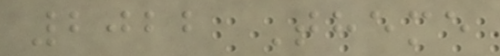2022 Theme
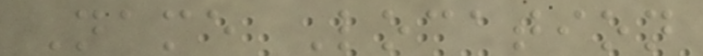Name Location
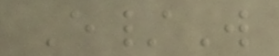E/W
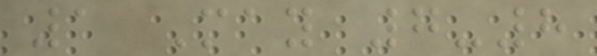1 May 7-8
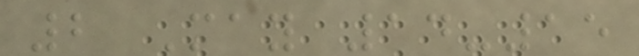2 May 14-15
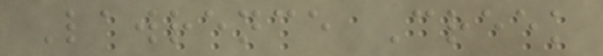Lawrence Creek
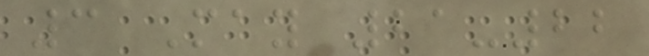3 May 21-22
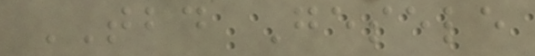TBD Gesele
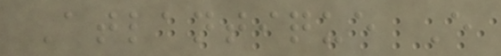Atlantique E
